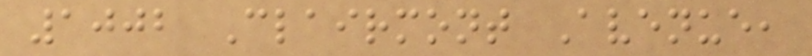1002 Clairmont Avenue,
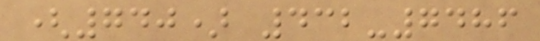(740) 432-7486
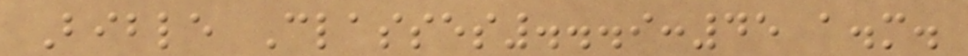Bible Classes...9:45 a.m.
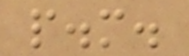p.m.
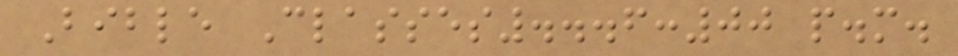Bible Classes...6:00 p.m.
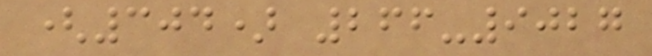(304) 266-9027
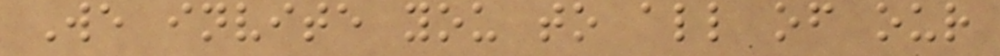We invite you to all of our
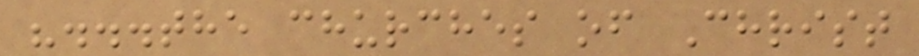"...the churches of Christ
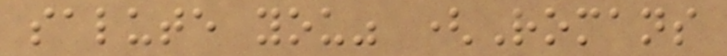salute you" (Romans
